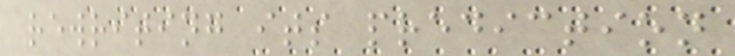rewriting its prediction
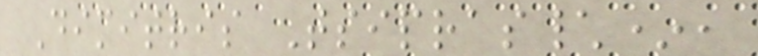Dimitris Tsipras\*,
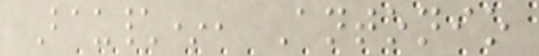Bau\*, Antonio
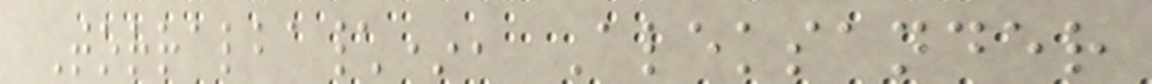Torralba\*, Aleksander
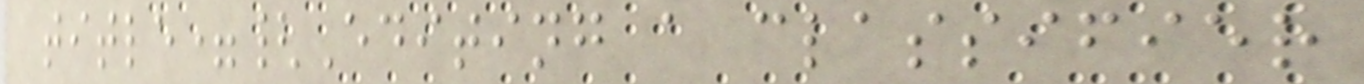title={Editing a classifier
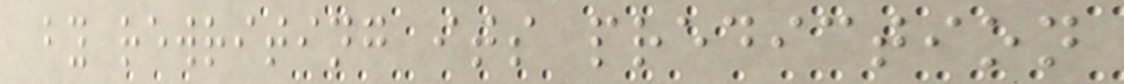by rewriting its prediction
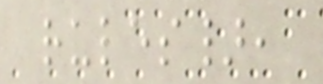rules},
